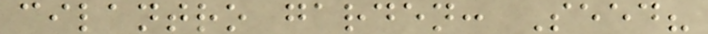cilantro garden: Seed?
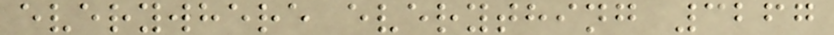everywhere everything 3267
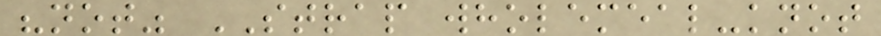"not" STRAP wholemeal-knot
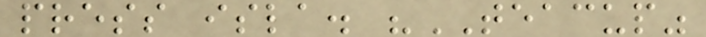press isla. "TEACUP"
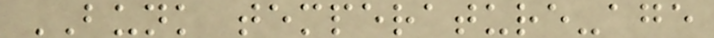BUNK temperature-age
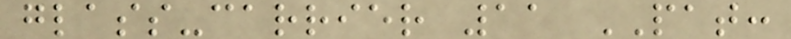glass-carrier 11 PAT:
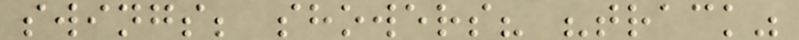swings; showers? "track"
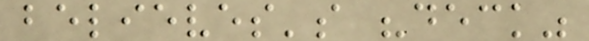believes's "deck"
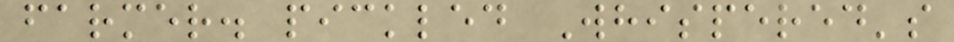farmer. pickled Whispered's
